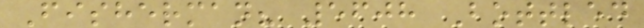Fisherman? 5608 Bottled
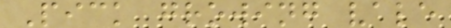Pick growing vale
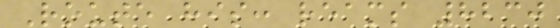Route his: reams 8230
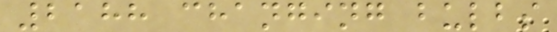2188 changing bulbs
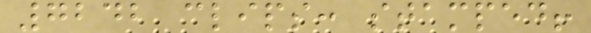7242 clips: stamped!
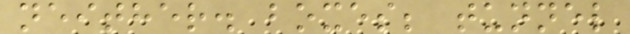neither. boxes; tunnel
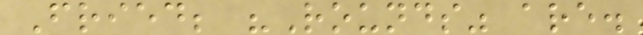Fried; "Rounds" are.
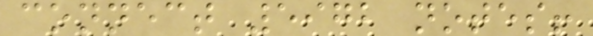connect 5972 notes!
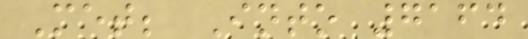Met; Into 7164
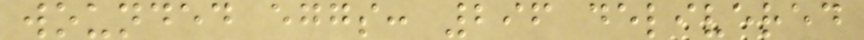wounded eggs: 296 delivered
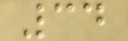34
